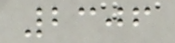2306
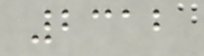2312
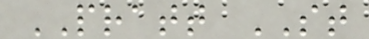PRATT ST
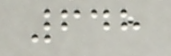648
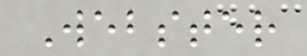Webster
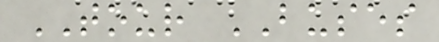TOUR BUSES
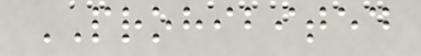PROHIBITED
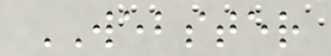WEBSTER
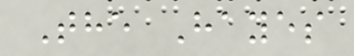The Hayes
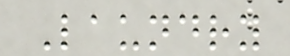Laundry
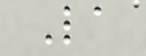La
